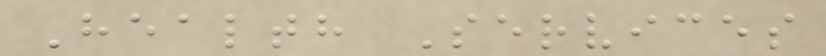Health Services
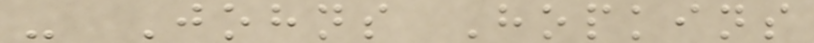- Johns Hopkins
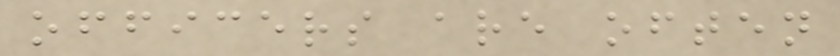officers are often
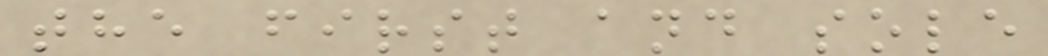the first and sole
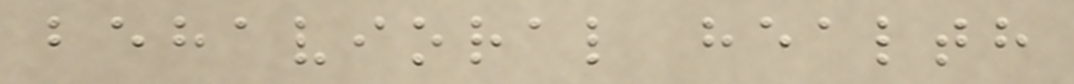behavioral health
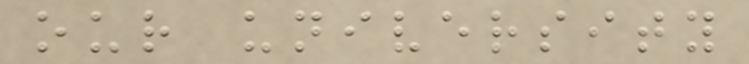our university
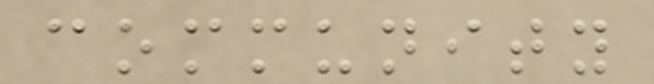community
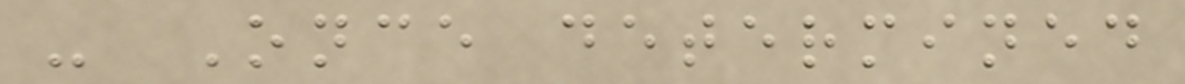- Once determined
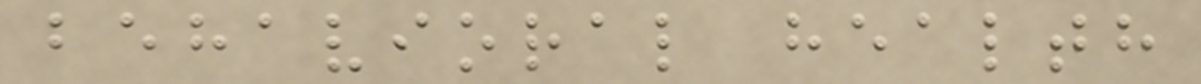behavioral health
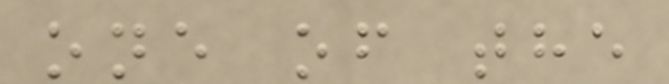one of the
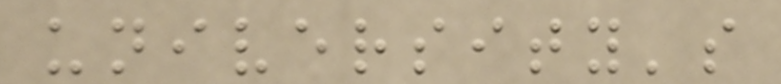university's
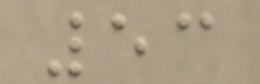53
